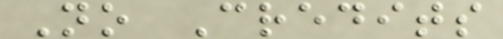No Credits
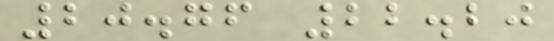20.76 22.20
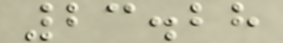23.28
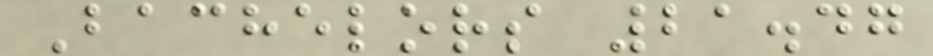Bachelors 21.47
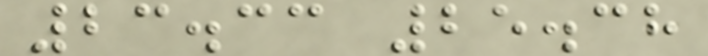23.33 25.38
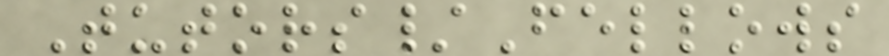Tutors/Fellows
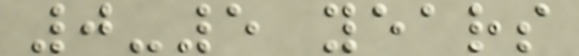0-5 years
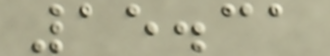15.31
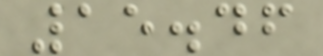15.46
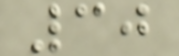30
